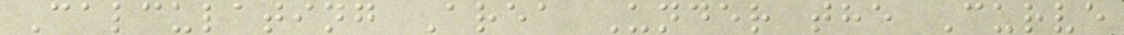Calculating Area Under the Curve
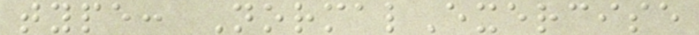type: NormalExercise
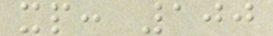xp: 100
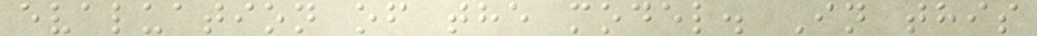evaluation of the model. In this
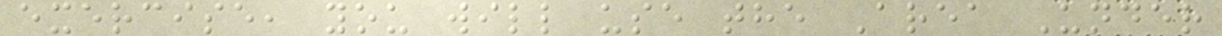exercise, you will use the Area Under
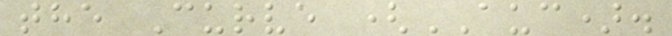the Curve (AUC).
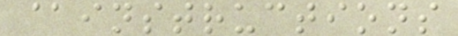@instructions
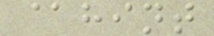@hint
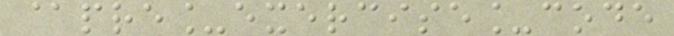@pre_exercise_code
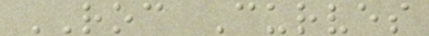ROC Curves
